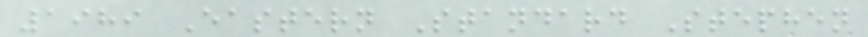1989 Eastern Standard Stephen
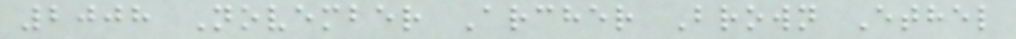2008 November Archer Brown Ethel
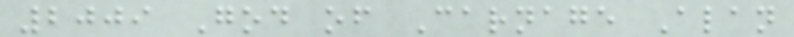2009 God of Carnage Alan
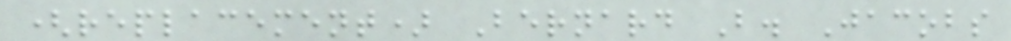(replacement) Bernard B. Jacobs
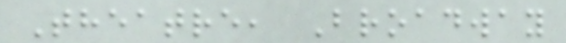Theatre, Broadway
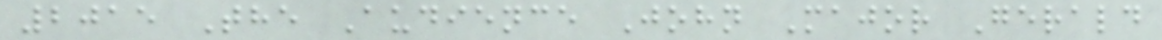2015 The Audience John Major Gerald
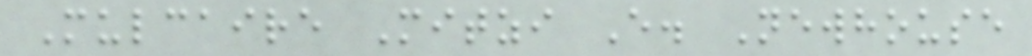Mulcaire Mitzi E. Newhouse
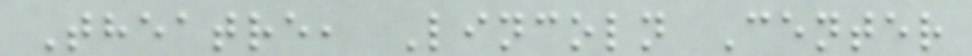Theatre, Lincoln Center
